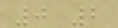0 2
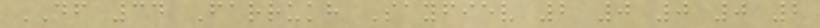DF 34 Farrukh Sayfiev 2 0 0 0 2
